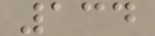134
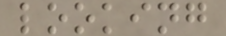looking
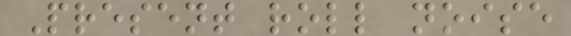Present roll noise
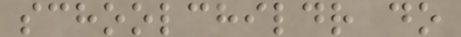schoolchildr do
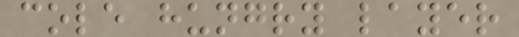cole hungry layer
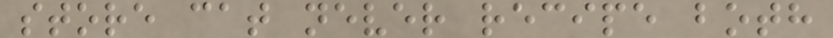store cat never recipe both
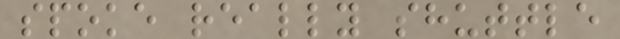spoke really shuttle
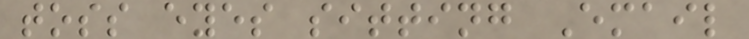toss eyes sitting Email
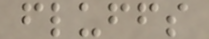fluffs
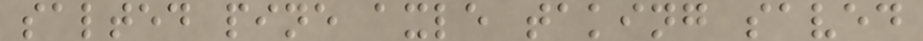salted pine axle taking saved
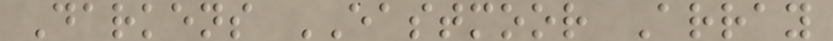Darkens EASTMOOR Array
